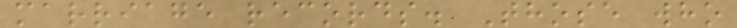marriage records. Those who
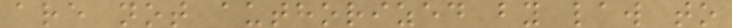are not authorized by law to
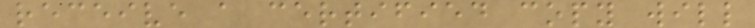receive a certified copy will
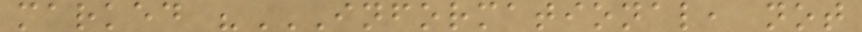marked "INFORMATIONAL, NOT
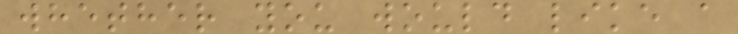whether you would like a
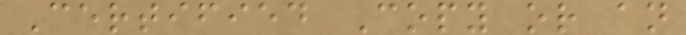Certified Copy or an
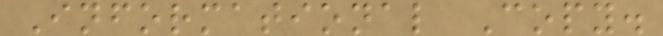Informational Copy.
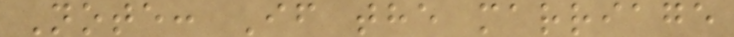Note: If the marriage
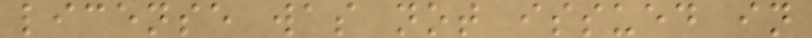license was not issued in
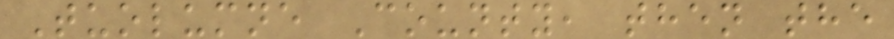Tuolumne County, then the
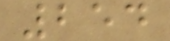254
